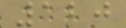120
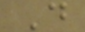D
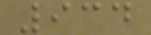934
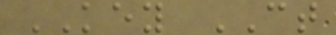KEY CT
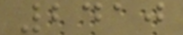2410
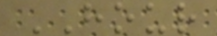HOUR
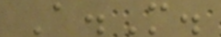A.M.
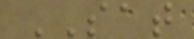SAT
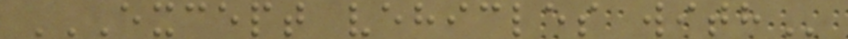EXCEPT VEHICLES WITH
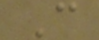C
